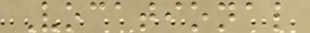Vocational
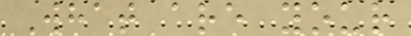What are your
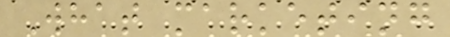What marketing
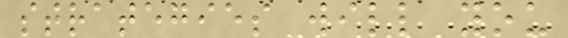strategies will you
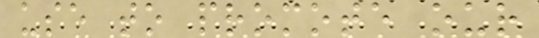use to promote our
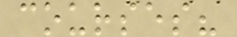courses?
